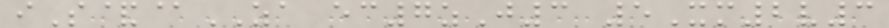iS&@ZA ec7zJ3 5Xm2v3
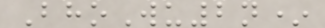BhoWu2n*
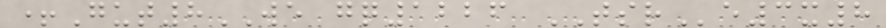+Gut8WE gq1226 TSRe3x8
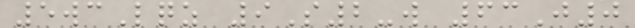5wcLqz 9S2-w 63J0
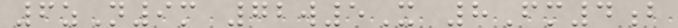6zN9m 72w5X 8Fm4b
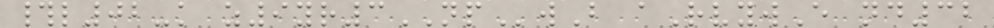#l02-k z9yr3NPwB aRvywE nd32
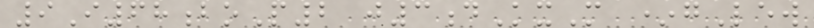9I68boP2 j3dKxM *gLew
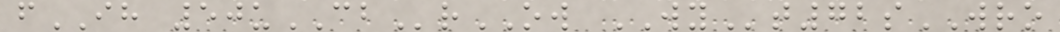fIH 50uCBrOW WYt72sWRO
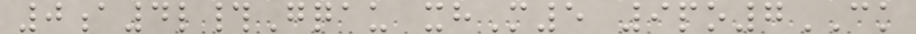0a4l#Gqau xhM5 9po7CK
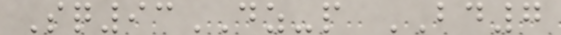Sq93DZ-p BD7
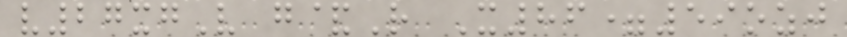v27xgV g&R X86=59ozj
